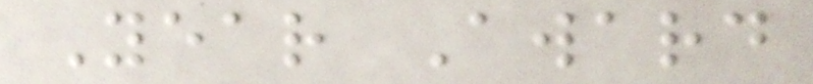Year Award
